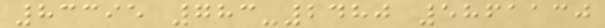83395 783-2480 5861130
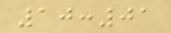10:01
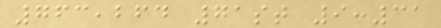763,264 71st 9:31
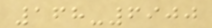168-6900
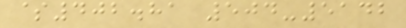$402.81 504-5142
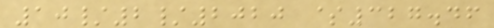10/2/2020 $327.46
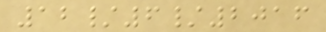12/6/2016
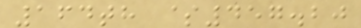164th $457.20
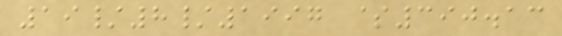19/8/1997 $390.13
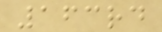163rd
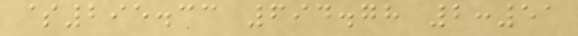$295.33 694.78 2:51
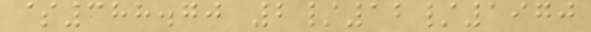$388.70 2/12/1970
